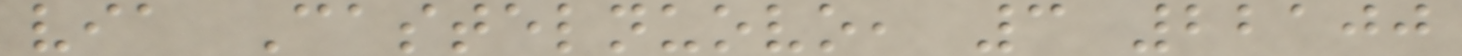via Castelnuovo, 3 22100
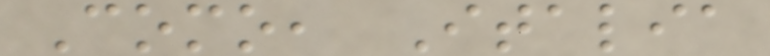Como, Italia
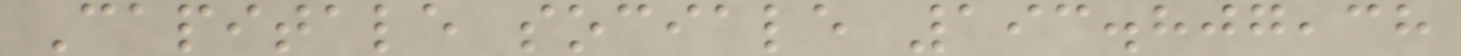Capitale sociale 193.807,38
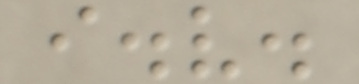i.v.
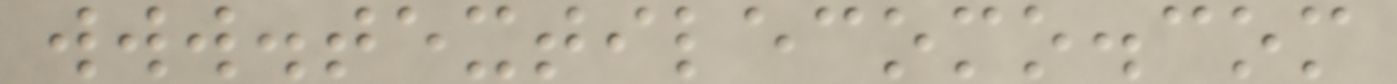www.textilecomo.com
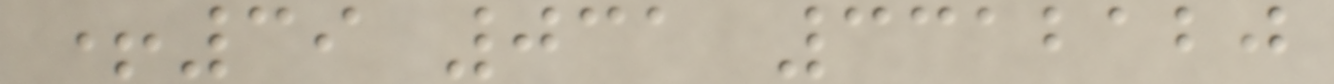+39 031 3312120
